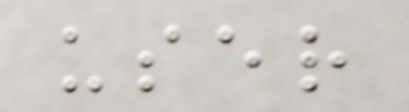user
